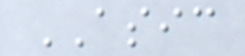ASIC
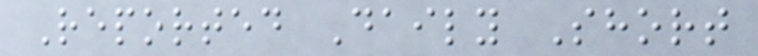Reported Daily Short
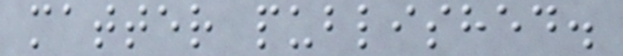matter published.
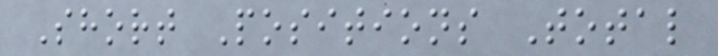Short Positions Total
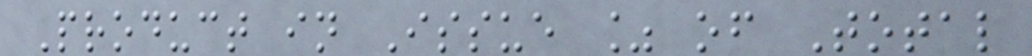Product in Issue % of Total
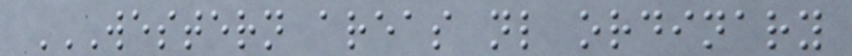WESTERN AREAS NL ORDINARY
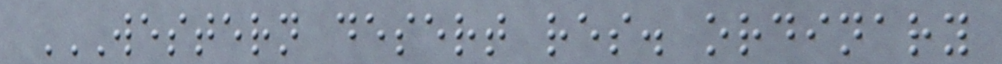WESTERN DESERT RES. ORDINARY
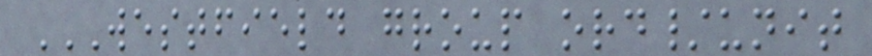WESTFIELD GROUP ORD/UNIT
